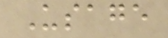Usage
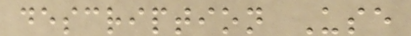description Use
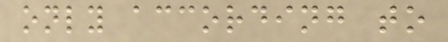only according to
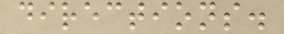directions.
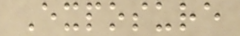Exposure
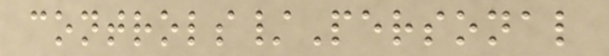controls/Personal
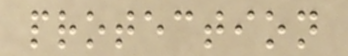protection
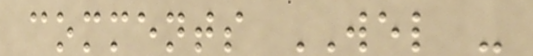comments WEL -
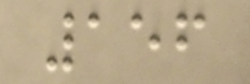156
